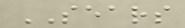SEARS
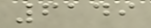6149
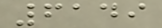6149
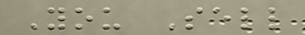You Sell
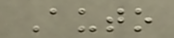Auto
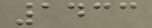1433
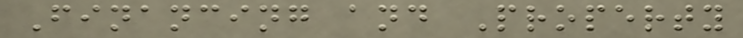Financing and Property
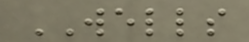WELLS
